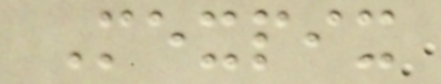Mexpix
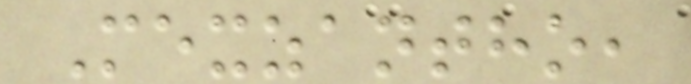Mexzantho,
